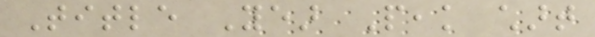Title Year Peak chart
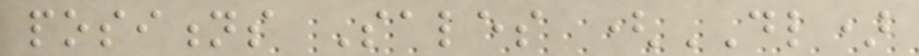positions Sales (DL)
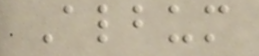Album
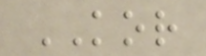KOR
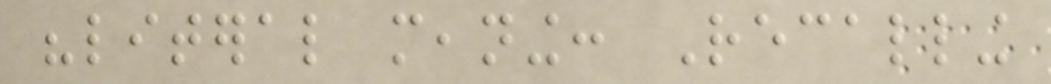"literal meaning: Recalling
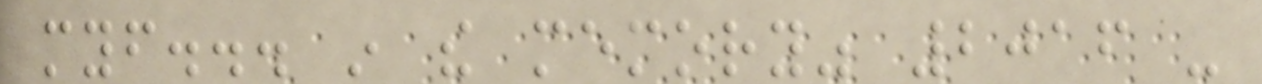myself... in the memory" 2016 -
